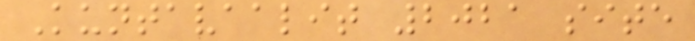Kuntavaalit 2021 site
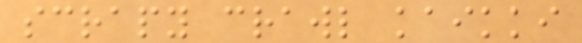scrapy crawl kaikki
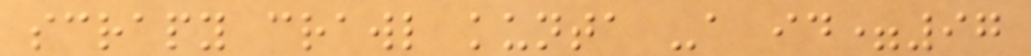scrapy crawl kunta -a id=97
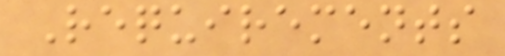Requirements
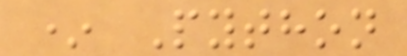* Python
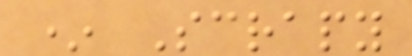* Scrapy
